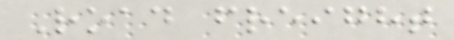Road freight
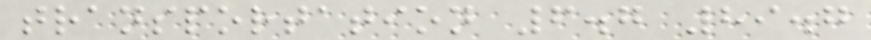transportation 6.7 89.7
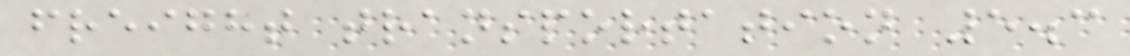freight transportation 5.3
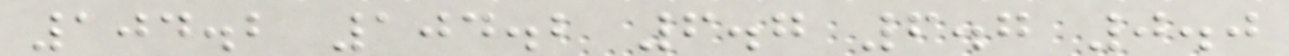104.2 104.2 6.7 6.7 0.0
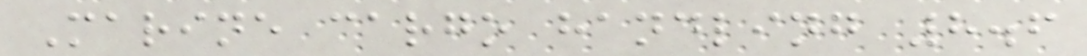Marine cargo handling 8.6
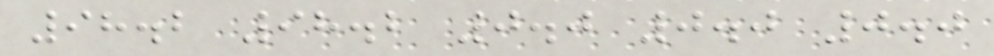98.2 98.2 0.0 0.0 0.0
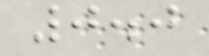0.0
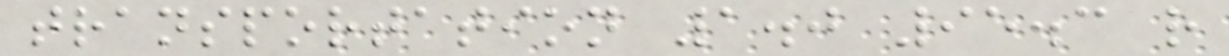transportation 1.0 95.3 r
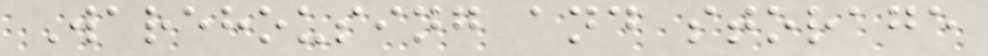Warehousing and storage
